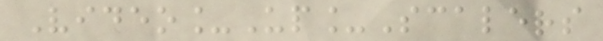Video_Up_Scalers
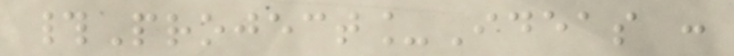#Project_Ideas :
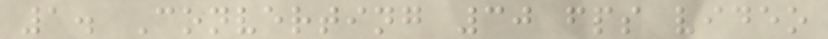1. Converting 30 fps video
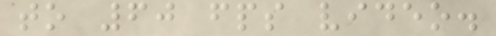to 60 fps video.
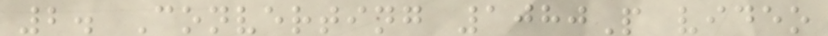2. Converting 1080P video
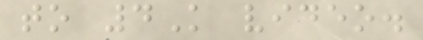to 4K video.
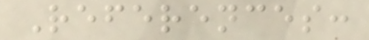References:
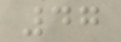47
